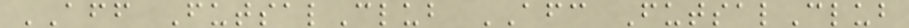AFF FutsalClub AFC FutsalClub
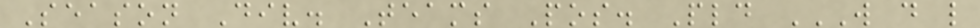Season Div. Teams Pos. Pld W D L
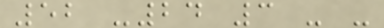52 -24 3 - -
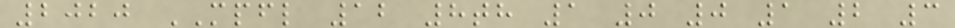2020 MPFL 12 8th 1 0 0 1 2 3
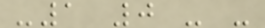-1 0 - -
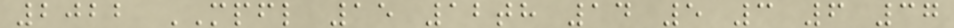2022 MPFL 15 12th 14 5 3 6 37
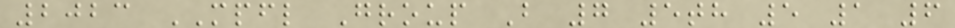2023 MPFL Group B 7 5th 5 1 6
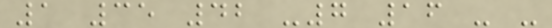1 35 42 -7 16 - -
